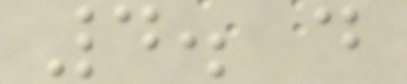4. d
